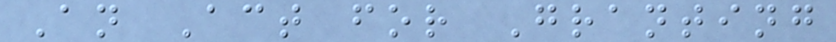An Act for Granting
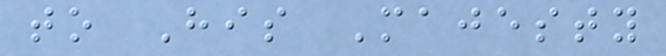to His Majesty
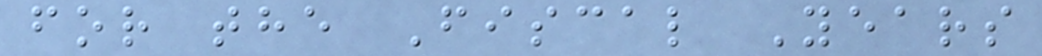for the Fiscal Years
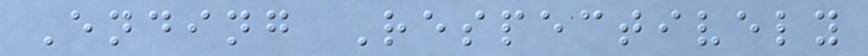Ending Respectively
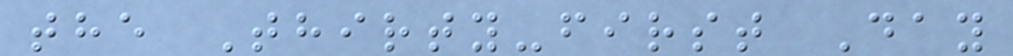the Thirty-first Day
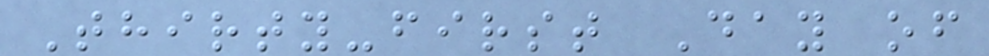Thirty-first Day of
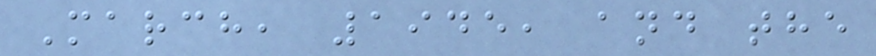March, 1945, and the
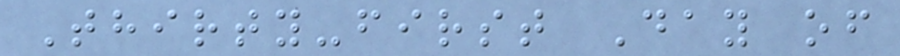Thirty-first Day of
